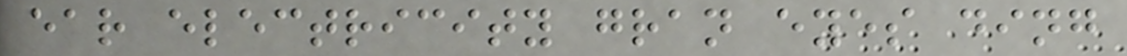ear electricity gran eyes ding
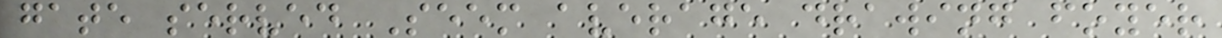gate served Seem average drawing foyer
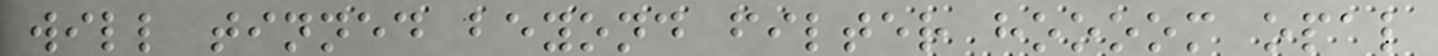will tinned beyond filter hoooom opal
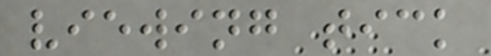viewing tick
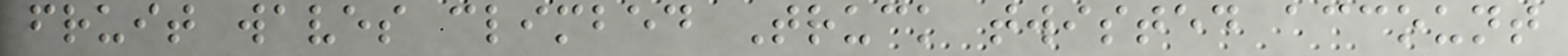fruit waves climbed Truck twisted account
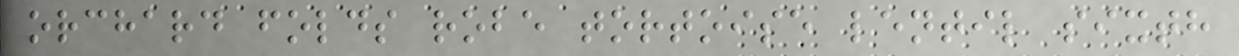orchard folds robe tortoise lentil sixth
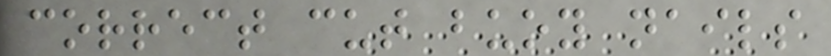correct cut buoy nails
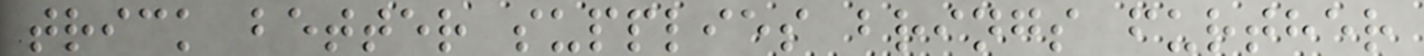trick better supplies brings further
